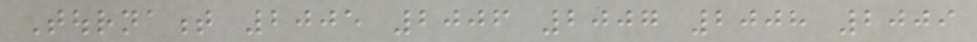Tournament 2005 2006 2007 2008 2009
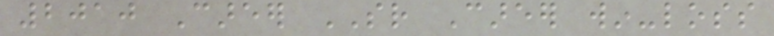2010 Career SR Career win-loss
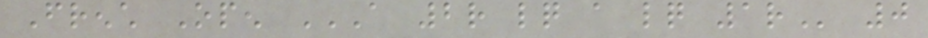French Open A 2R LQ A LQ 1R 0
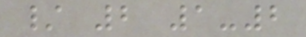/ 2 1-2
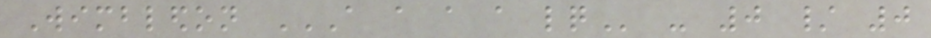Wimbledon A A A A LQ - 0 / 0
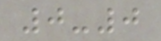0-0
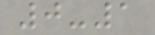0-1
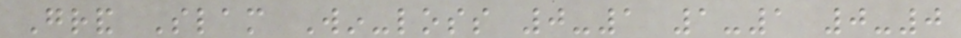Grand Slam Win-loss 0-1 1-1 0-0
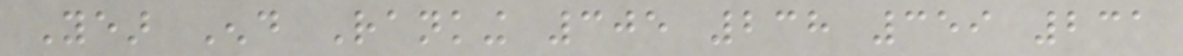Year End Ranking 305 238 359 231
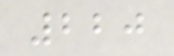220
